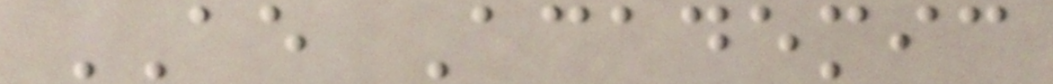AE Academic
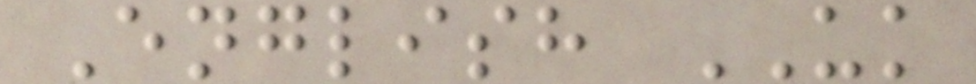English UK
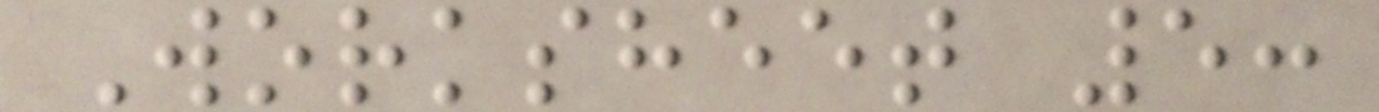Worksheet 5:
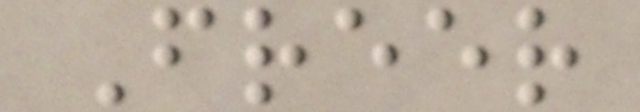Freer
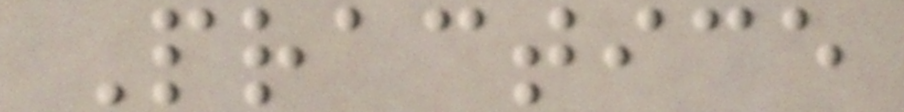Practice
